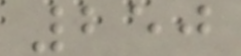250
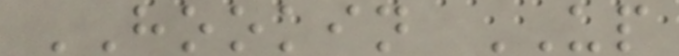HOOKIN UP
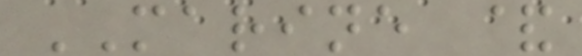MARINE &
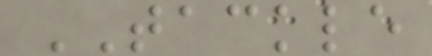TACKLE
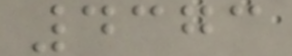4373
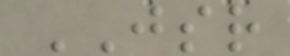JSR
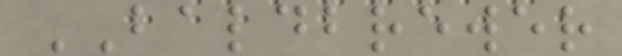BALDBREWER
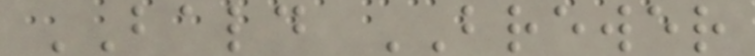BALD BREWER
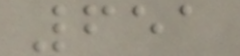651
